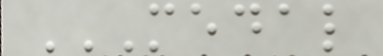MEDAL
